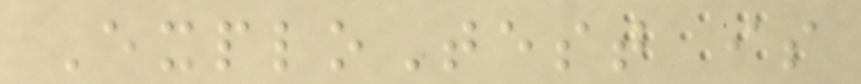ExploTest is
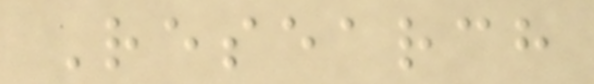Research
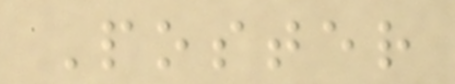Poster
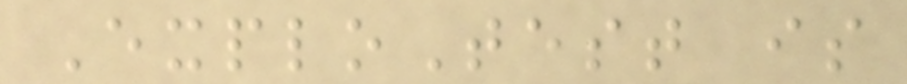ExploTest is
